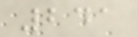241
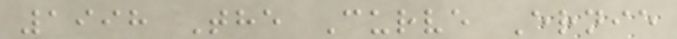1998 The Curve Ernie
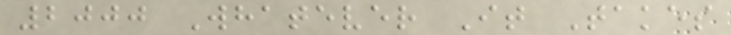2000 Whatever It Takes
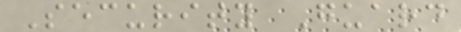Security Guard
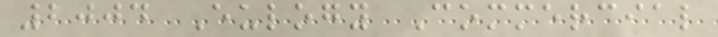2004 Eulogy Commercial
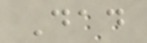Dad
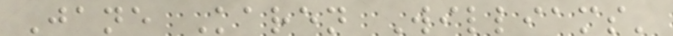Jane Karen Williams'
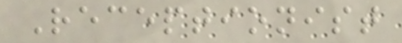Receptionist
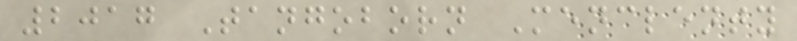2017 Tangoborn Menclenty
